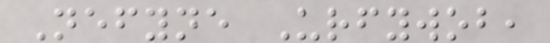Nefyne Urfywob,
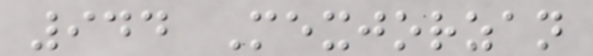944 Mexjorzan
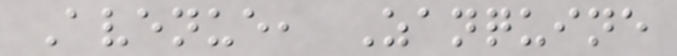Avenue, Zanquine
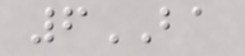6BA
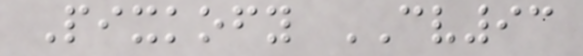Pixkofy CV93
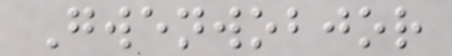Gwenwobjor
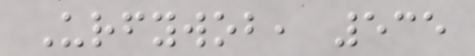Urfywob, 535
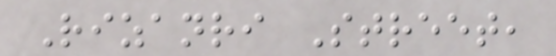Rizanri Street,
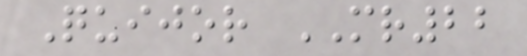Quijor MR22
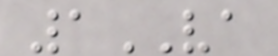1VA
